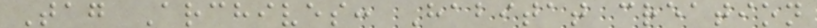Tag Archives: Habitat creation
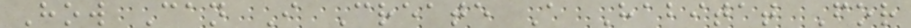How Can I Create A Habitat For
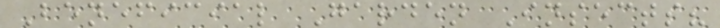Beneficial Garden Insects?
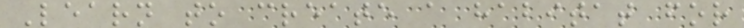Learn to create a habitat for
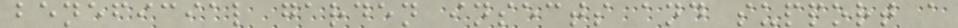beneficial garden insects and support a
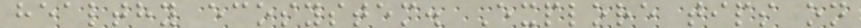healthy ecosystem. Explore tips on
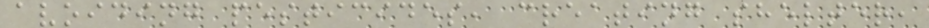avoiding pesticides, creating shelter,
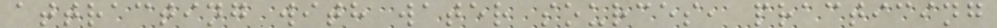attracting with water sources, practicing
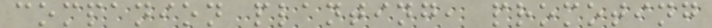companion planting, promoting
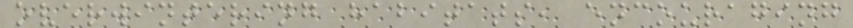overwintering habitats, encouraging
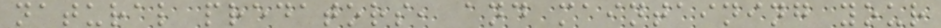natural predators, and maintaining your
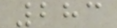283
